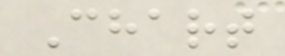Chart
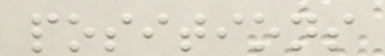positions
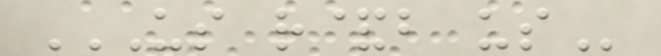US R&B US
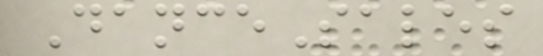DanceSales
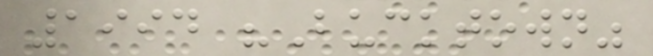1994 "Bucktown"
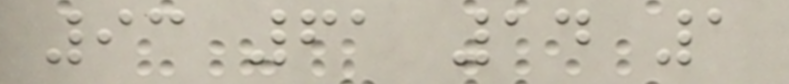93 61 14 1
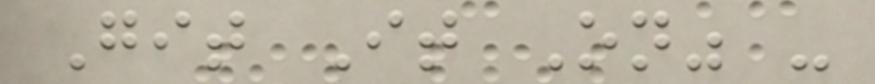Git It On" -
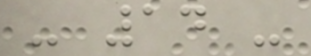- 14 -
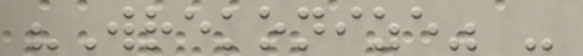"Wrekonize" -
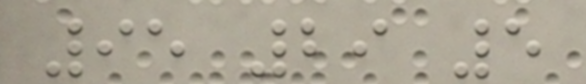95 29 5
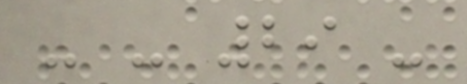- - 29 -
